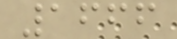1666
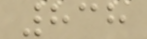838
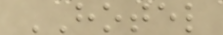HOTEL
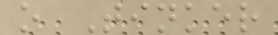o Tinker
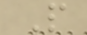P
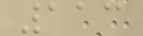113
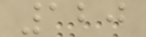120
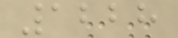1228
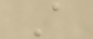A
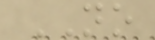NO
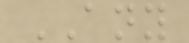ANY
